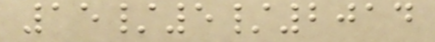15/5/2014
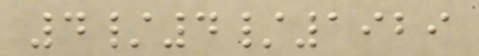4/4/1929
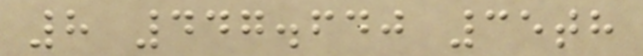8 447.640 35th
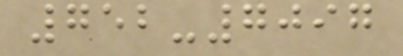752-7097
